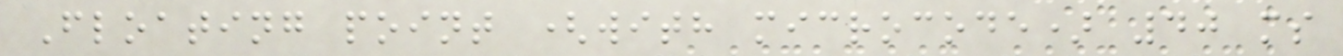Floating point (with microcode) 40 ms
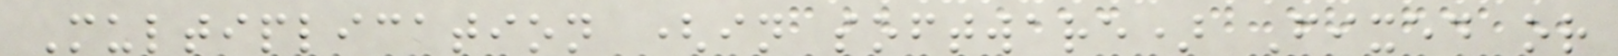Multiplication (in software) Fixed or
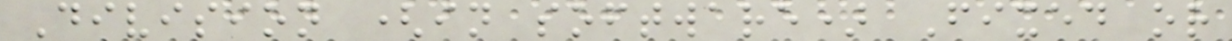Division (in software) Fixed or
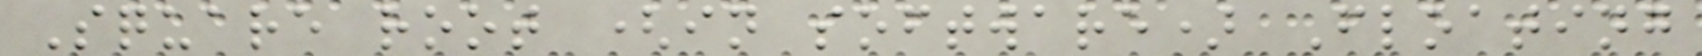Square root (in software) Floating
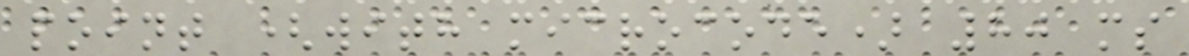point (with microcode) 80 ms
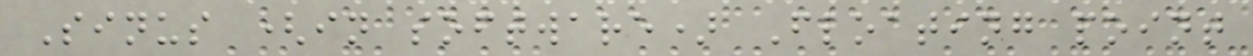Sinus (in software) Floating point
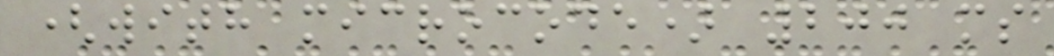(with microcode) 200 ms
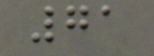71
